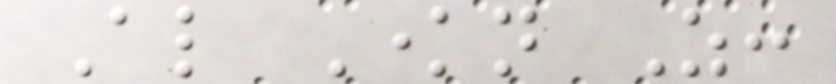Also Known As:
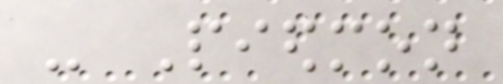- Piedmon
